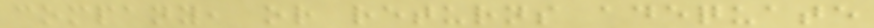company, or returns adequate
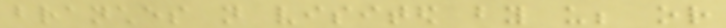branches not visited by us; or
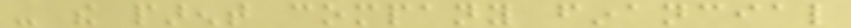- the parent company financial
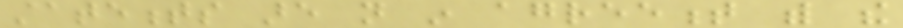statements are not in agreement with the
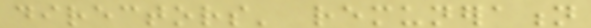directors' remuneration
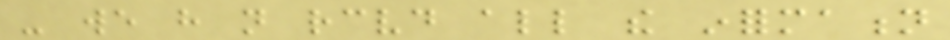- we have not received all the information
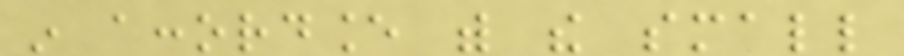in accordance with the small
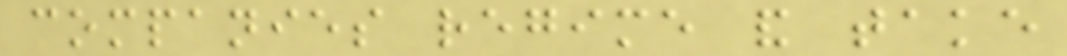companies regime and take
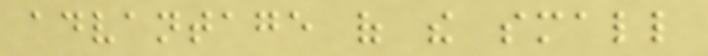advantage of the small
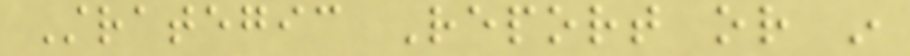Strategic Report or in
